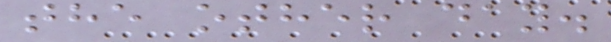the other day.
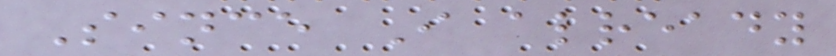Since I already
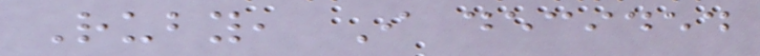Ruby, I decided
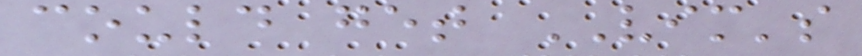could get VIM's
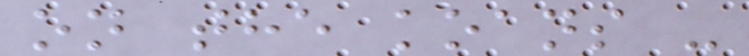on the koans -
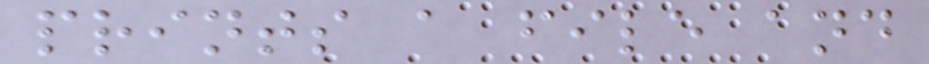prints a file and
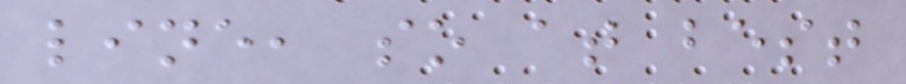line, so at best
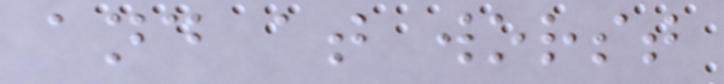and at worst
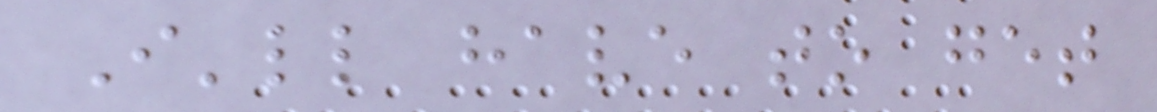I'll have to get
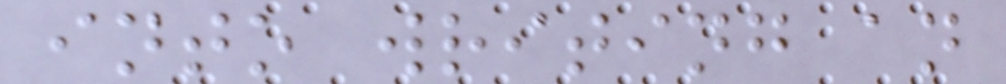into writing an
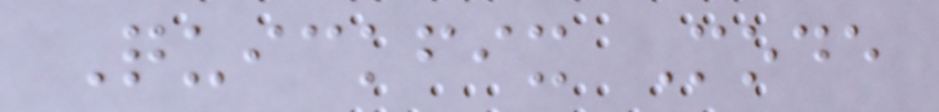Quickfix Mode
